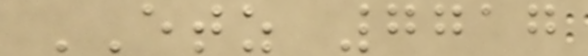ETZ 7717
